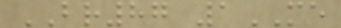BR87 1ME
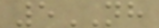5NH
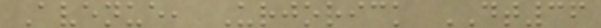Avenue, Urjorick DT36
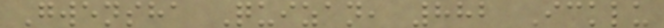Gwensha Quizan, 882 Icklu
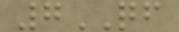7QF
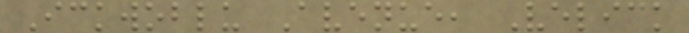Ickwoblu Avenue, Velick
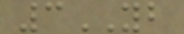3YB
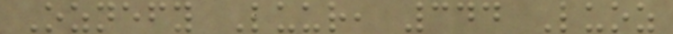Oznefy Luur, 344 Luoz
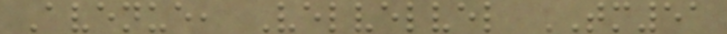Avenue, Velvelvel TM51
